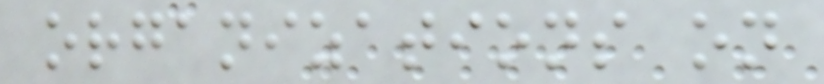organizations on
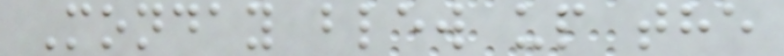Monday blew up the
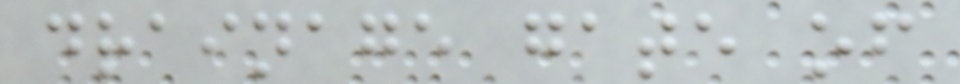drainage gate of
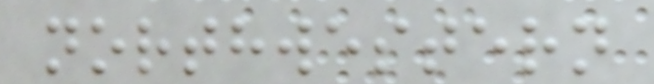northwestern
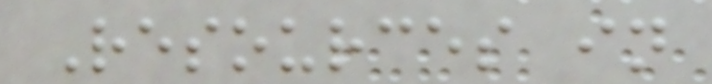Resources in
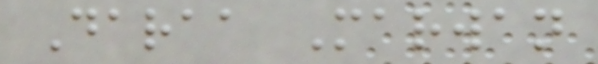Daraa Marwan
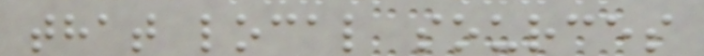that local sources
